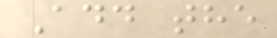Add the
